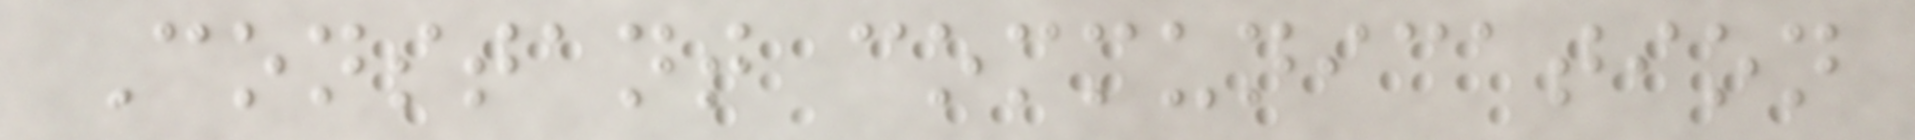Constant communication
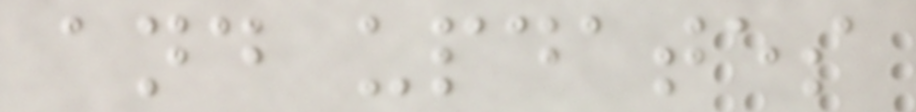and updates
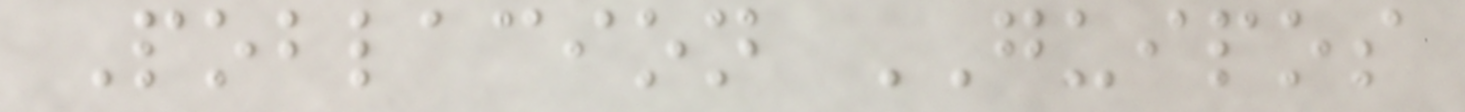Poblacion GUIPOS
